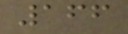166
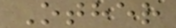Other
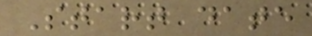Start date
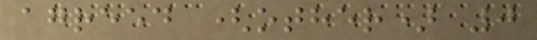agreed (other) 0
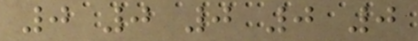0 0 0 0 0
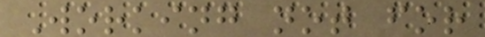Working not for
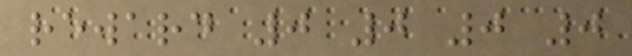reward 0 0 0 0
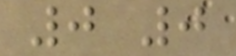0 0
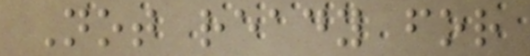Not ready for
